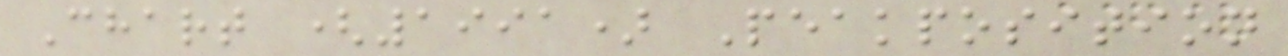Chart (1991) Peakposition
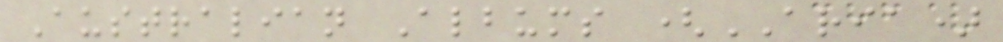Australian Albums (ARIA)
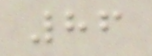86
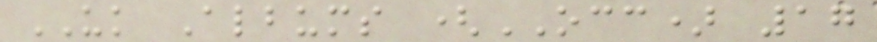UK Albums (OCC) 17
